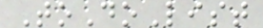ToDoList
